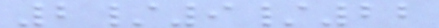2/9/22
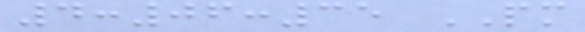4:06:35 PM
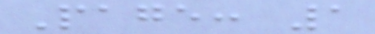Page: 1
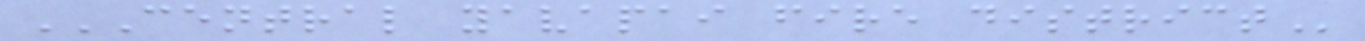CENTRAL YAVAPAI FIRE DISTRICT
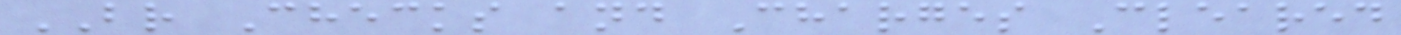BR Checks and Charges Cleared
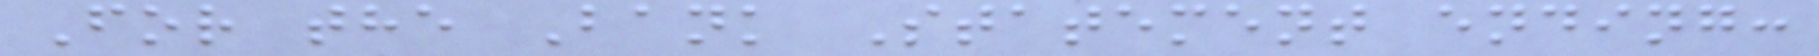For the Bank Statement ending:
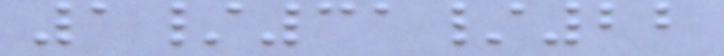1/31/22
